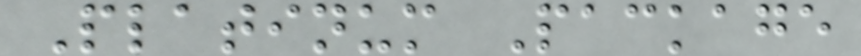Platinum Package
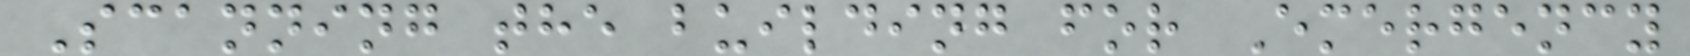Scanning the building for Emergency
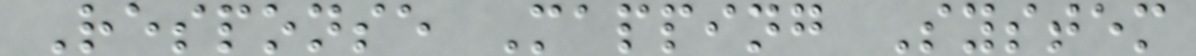Response Mapping System
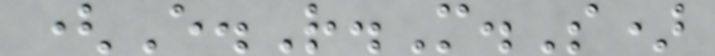(E.R.M.S)
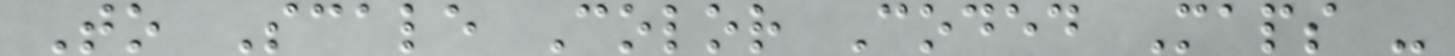To Scale Color Coded Maps -
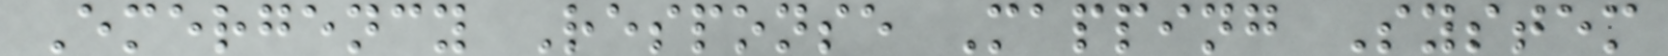Emergency Response Mapping System
